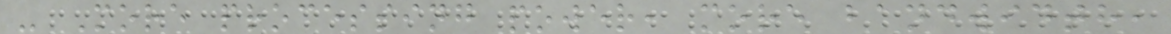- More processing power, more bandwidth,
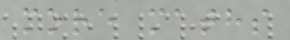more maths
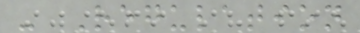- Regulation
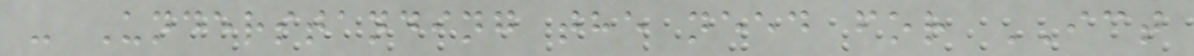- Understanding the need for ICT
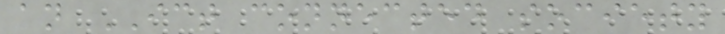an ICT connected society
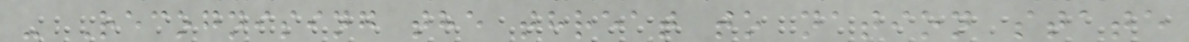- Recognising the threat to nation state
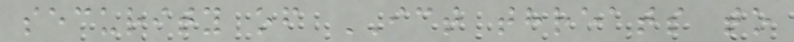security of ICT threats to
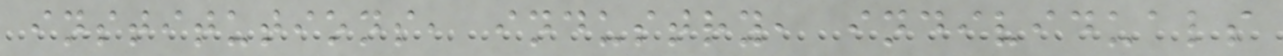institutions, industry, individuals
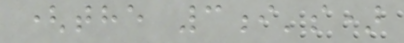(the 3i's)
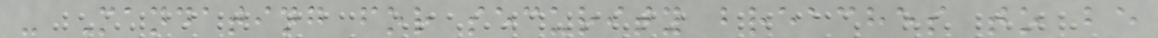- Mandating for security breaches to be
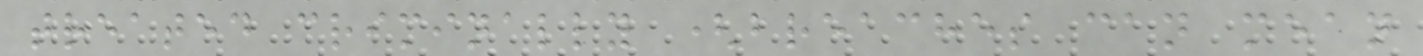treated criminally (breaches can mean
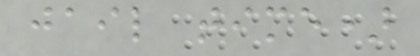jail time)
